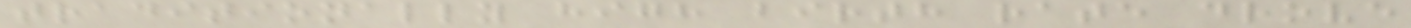traditionally high birth rate drove
